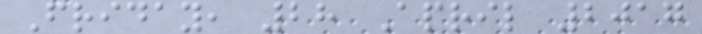Friday, 28 April 2017
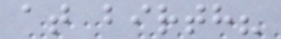at birth?
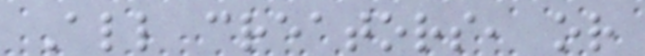All creators, or
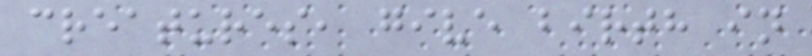creatures, give birth in
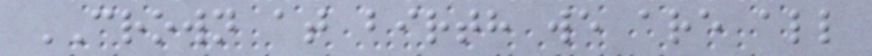CROWN at birth we are all
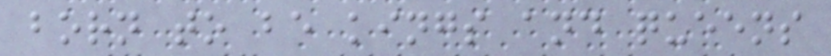born to be kings and queens
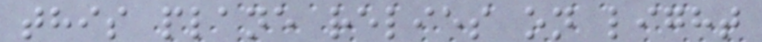this plane relies on light
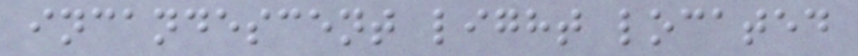incandescent light located
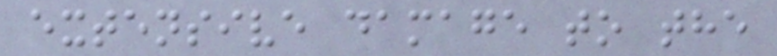extensive damage to the
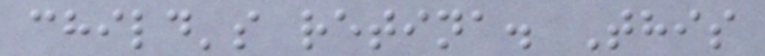child's retina. This
